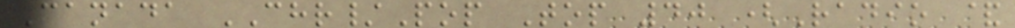Canada CHR/Pop Top 40 (Radio &
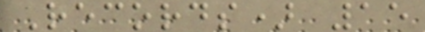Records) 15
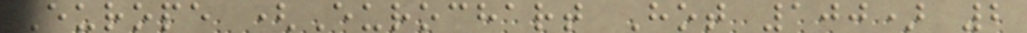Europe (Eurochart Hot 100) 2
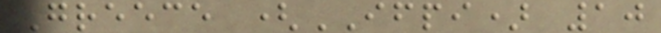Greece (IFPI) 10
